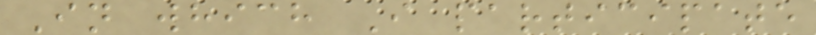In which I participate
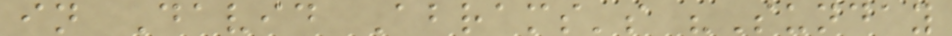in David Abrams's "Sunday
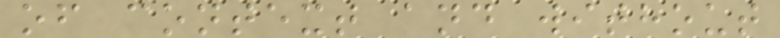of context and without
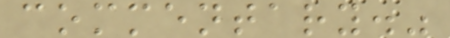commentary."
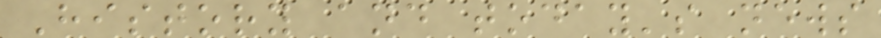History and today's news
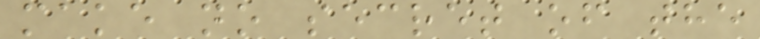make no secret of the
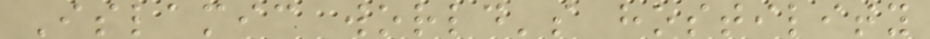Islamic world's hostility
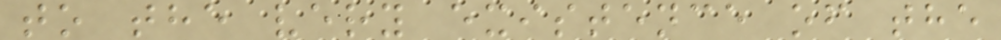to the very existence of the
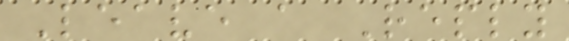Leave a Reply
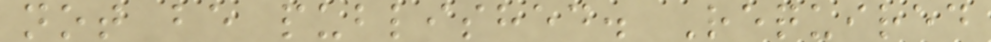not be published. Required
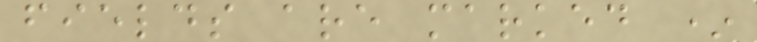fields are marked *
